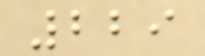229
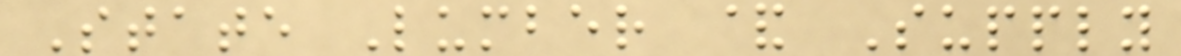State Lumber & Supply
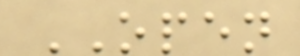OPEN
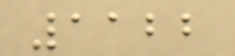1122
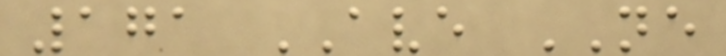171 AVE NE
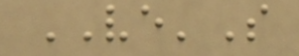VE'S
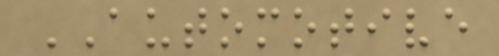AUTOMOTIVE
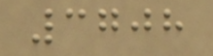3708
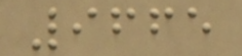9665
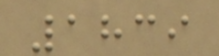1839
